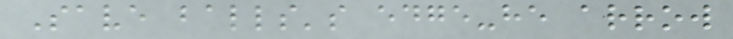Save balls's edge-he arrow
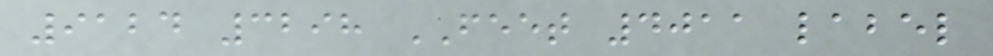9124 3298 FEET 4011 label
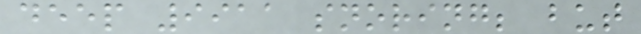deep 9911 snoring; but
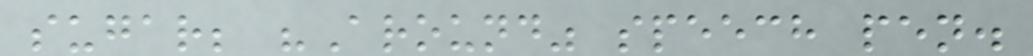sugar; "Around" speech pen.
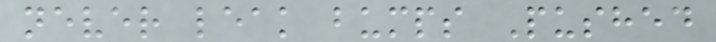never leak bumps Pushed
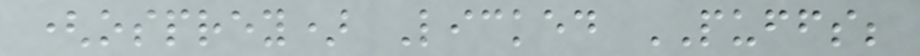(osprey) Licked PUFFS;
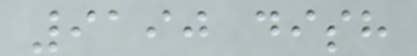9190 dish
